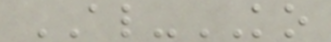AL-KO
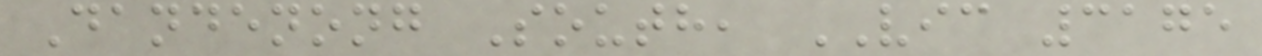Dandenong South, VIC 3175
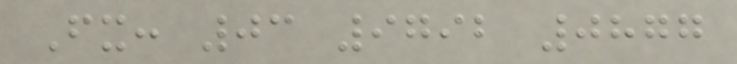Fx: 03 9792 0877
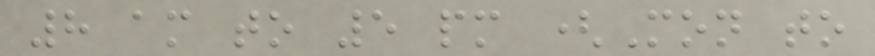8 am to 5 pm (Mon to
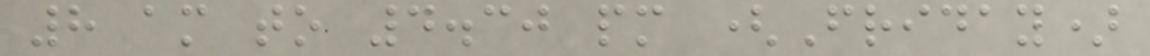8 am to 4.30 pm (Friday)
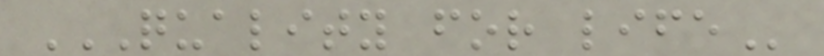QUALITY FOR LIFE
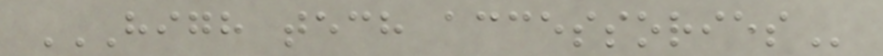HIGH TECH ACCESSORIES
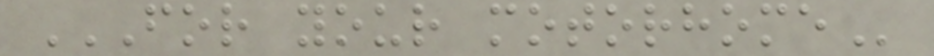FOR YOUR MOTORHOME
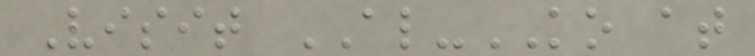Visit AL-KO at
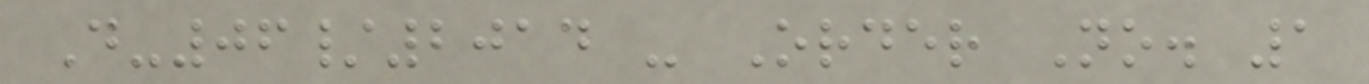D-06/2014 - Order No. 1
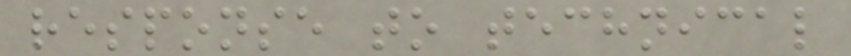response to technical
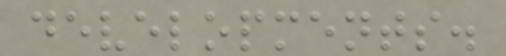developments.
